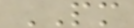PM
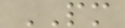PM
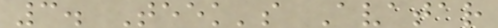3. Teek's Avatar
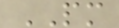PM
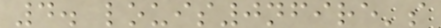4. louis0nfire's
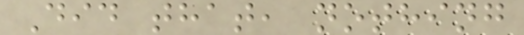Did that, nothing
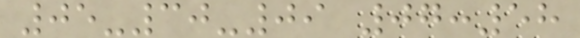05-30-09 07:58
